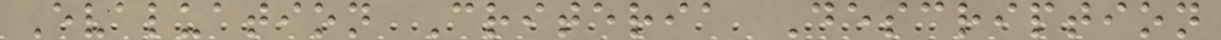Evaluation Criteria Description
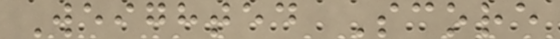Weighted Score
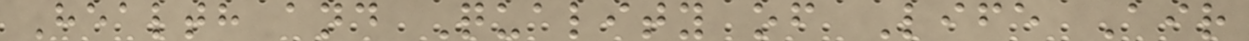Health and Quality of Life Air
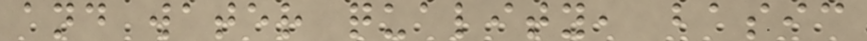and water quality, basic
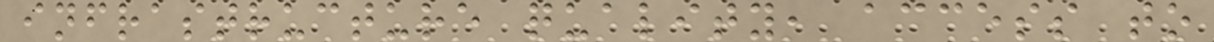infrastructure quality, access to
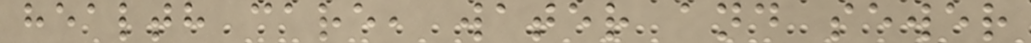health care, water and sewer
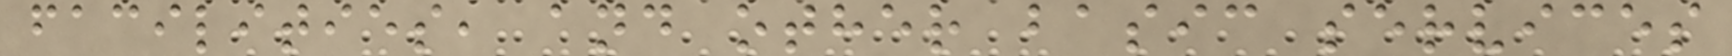facilities, and other basic services
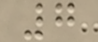7
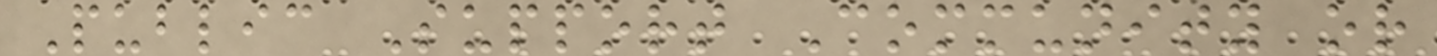Public Support Community or
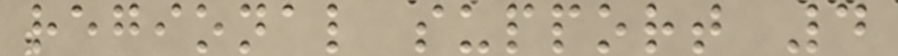regional support 4
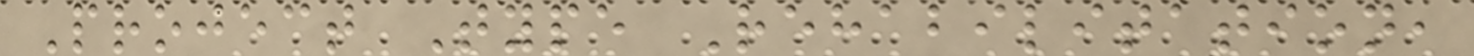Project Type Rehabilitation,
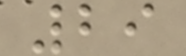29
